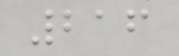216
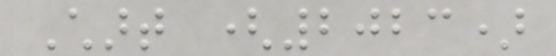Chart (2023)
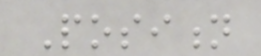Position
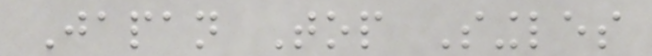Japan Top Singles
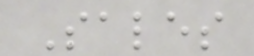Sales
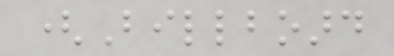(Billboard
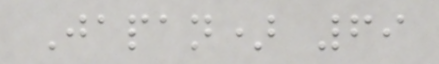Japan) 69
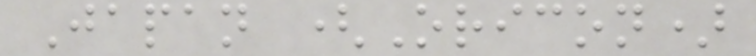Japan (Oricon)
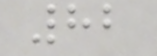82
